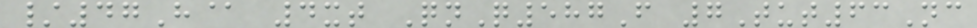/47H@ 4xt QnQ587F 7Tut63Nc
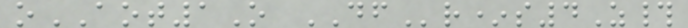oAOT1O DFr*s4Z#
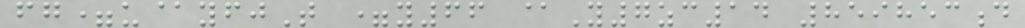fg=u@yfjT =y66 @Y7zc14 859853d
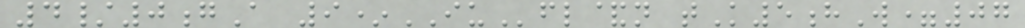4/0gA 9*IUfl&n tK5hW=07
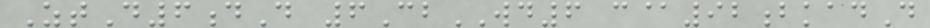ZtD6dD 6CbWD6 c@92bkadD
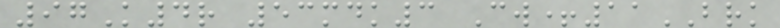97K4r 53mdk3 Cw+11BRK
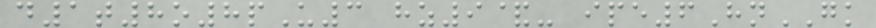d1t8o8pU3 hz9&- ipe6HnGK
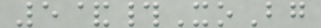5&#XoBg
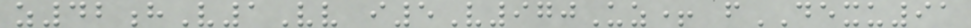z42hV1Vv i5V970Uz+ fDEXU91
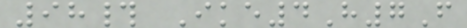98# Ike4H7F
